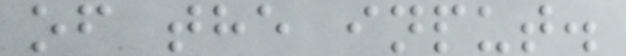of the input.
